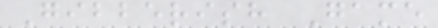Gibberish Game
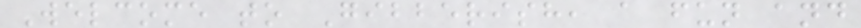Welcome to Gibberish, a fun and
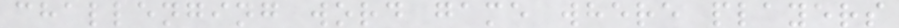challenging word game where players
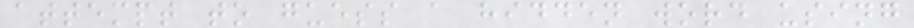attempt to guess a hidden word using
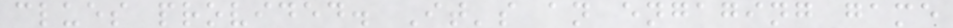clues provided. It's an engaging game
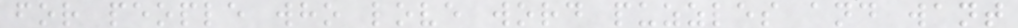for people who love word puzzles and want
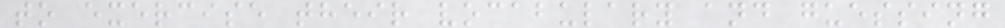to exercise their vocabulary and guessing
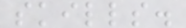skills.
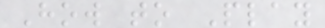How to Play
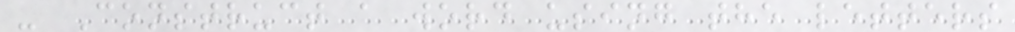- Construct a word using the letters
